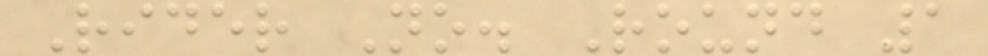Rider No. Round 1
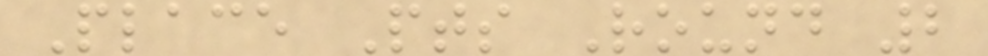Place Pts Round 2
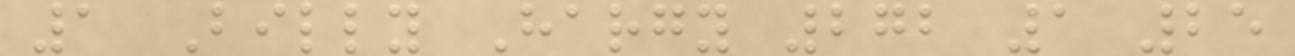1 Billy Hargy 272 1 25
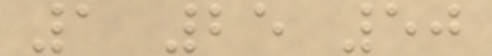1 25 50
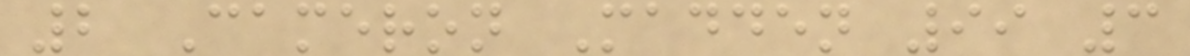2 Cameron Madden 99 3
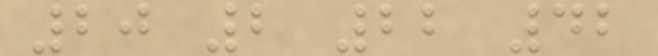20 2 22 42
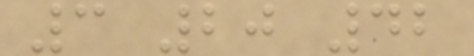3 20 42
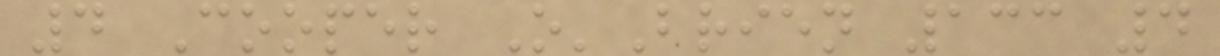4 Cooper O'Brien 133 4
